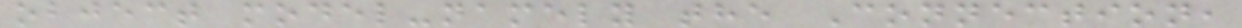object model-namely the Connection,
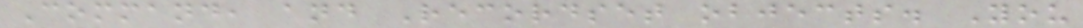Command, and Recordset objects. You
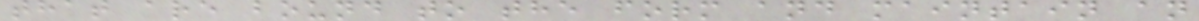that are bound to the form and maintain an
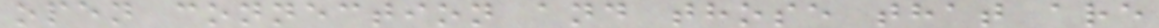open connection and those that are
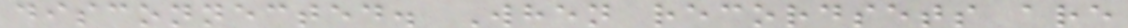disconnected. When recordsets are
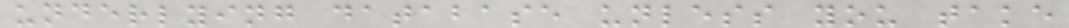underlying database unless you take
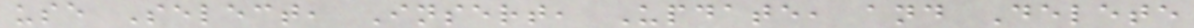use Select, Insert, Update, and Delete
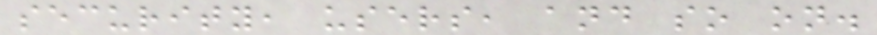security, users, and so on.
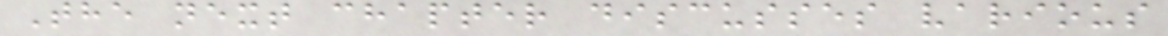The next chapter discusses various
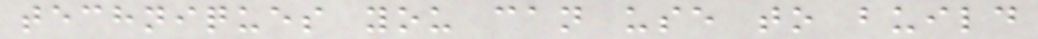techniques you can use to build
